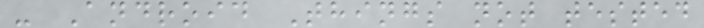- Android Things not tested
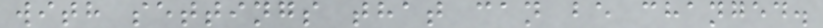with settings that can be changed.
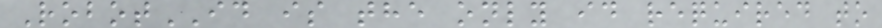RobotID is the only id required to
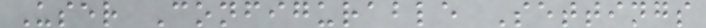User Configurable Settings
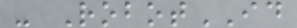- RobotID
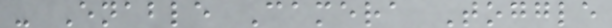- Enable Camera Toggle
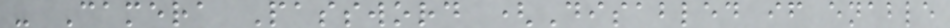- Camera Password (Disabled if enable
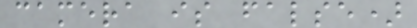camera is false)
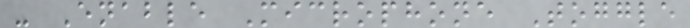- Enable Microphone Toggle
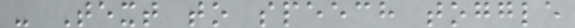- Text to speech toggle
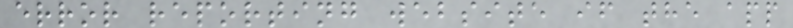error reporting website if the app
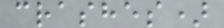crashes)
